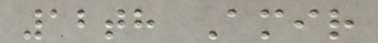12th Amir
